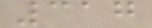317
